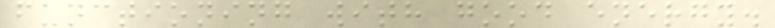functioning with good energy.
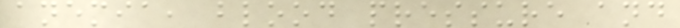anemia, blood pressure and
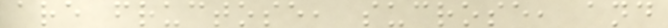are fructose, sucrose, and
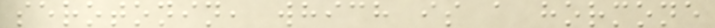serotonin, which is a hormone
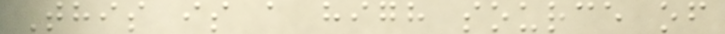This is a high source of
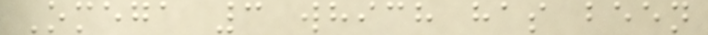Omega 3 which has been
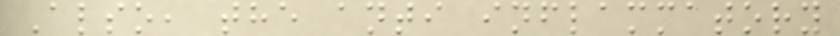Also, the anti inflammatory
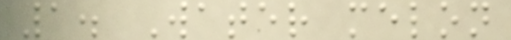1. Water melon
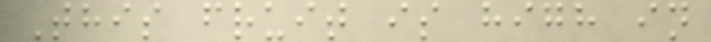This fruit is high in
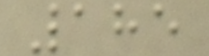185
